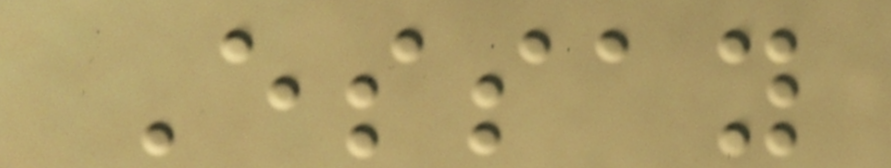Essay
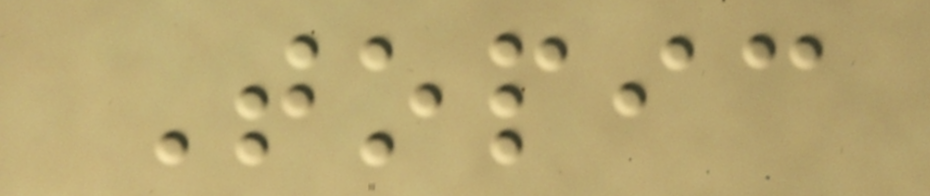Topic
